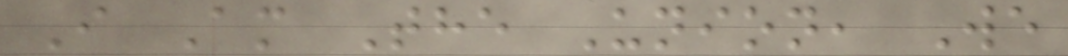I Am The Union, We
